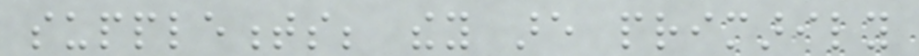supplements; they are primarily
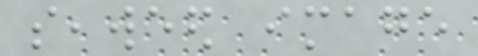seaweed image
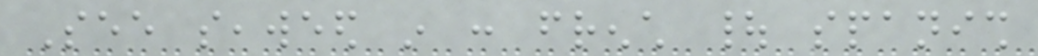See seaweed in : french | spanish
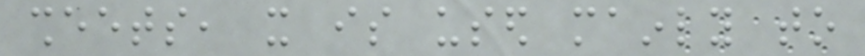sheets, it is used mainly to
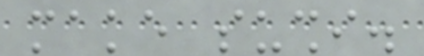make sushi.
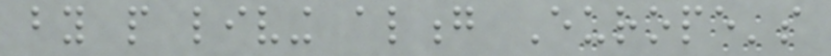by people living along Europe's
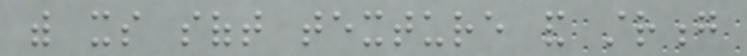with its soft texture and strong
